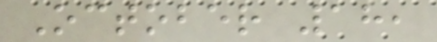October 18,
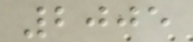2005
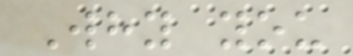Why you
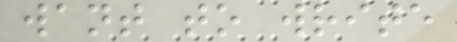want to write
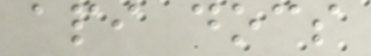api docs
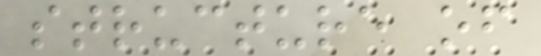structure of
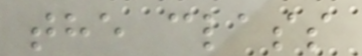the class
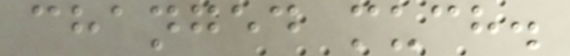changed much.
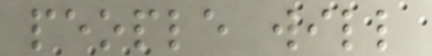people will
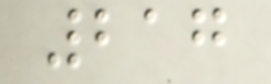217
